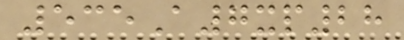535A7xp28
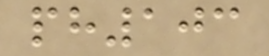ph103
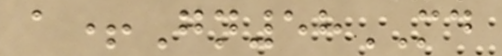a+Gn58MD
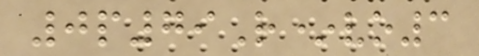0p79R*vo3
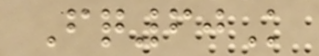Fq60K
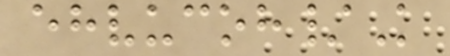ehvucoh/K
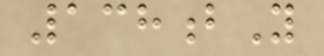138bY
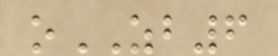oZB6
